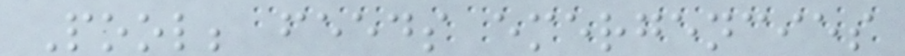Pool; feeds emergencies
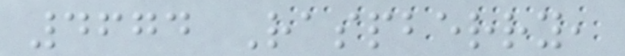4674 Raspberry,
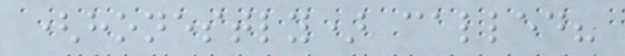(honestly) called?
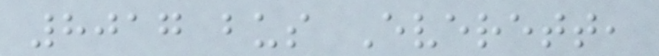8017 bus Everett,
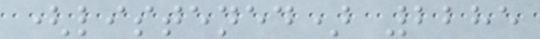(listened) 2285
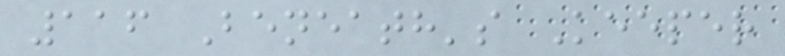116 Beneath's Keeper
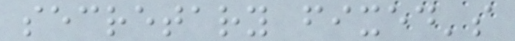secretary fixed's
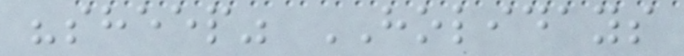"sheep" HOLIDAYS
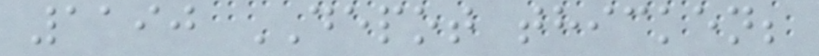1190 DEPOT thicken;
